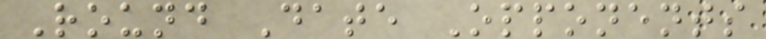Round Date Opponents
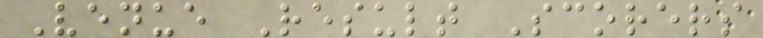Venue Result Scorers
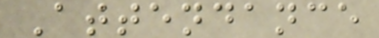Attendance
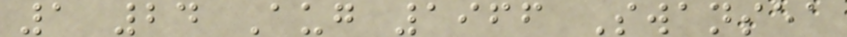1 24 Aug 1966 Swansea
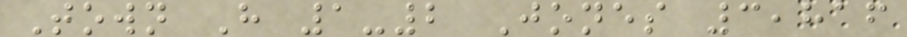Town H 1-2 Jones 3,816
